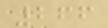266
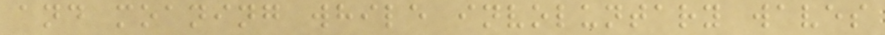and moaning while involuntary waves
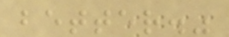better."
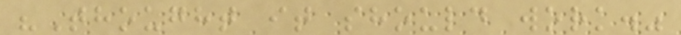"Thought it should work."
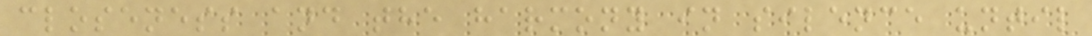closeness and the harmony in silence until
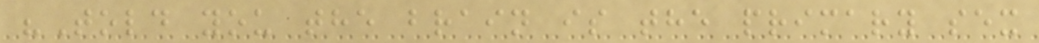"Told you the brain is the primary sex
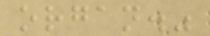organ."
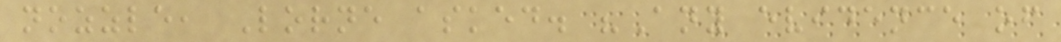nozzle, Lorne asked. "Any evidence of
